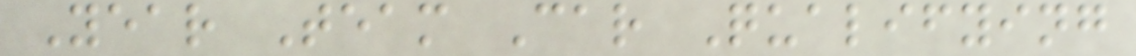Year Team Car Qualifying
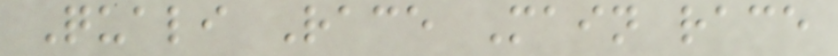Quali Race Main race
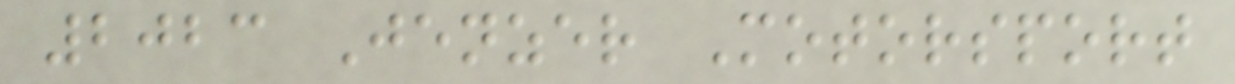2023 Jenzer Motorsport
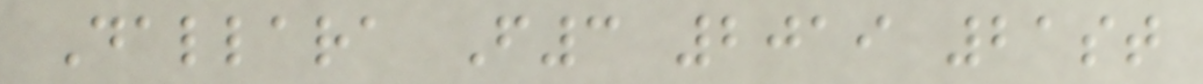Dallara F3 2019 21st
